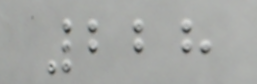228
